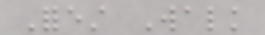Forest Walk
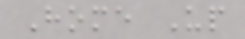Home Up
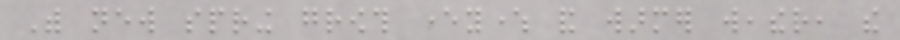With new spring growth everywhere and warmer weather, the
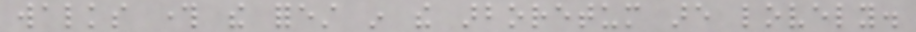walks through the forest in the arboretum are lovely.
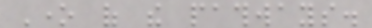One of the pathways.
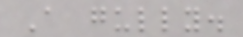A gully.
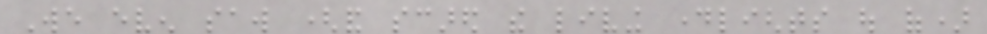We even saw (and scared the living daylights out of)
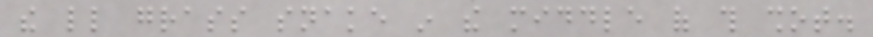the little grass snake in the middle of this shot.
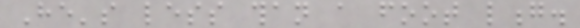He's less than a foot long.
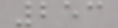253
